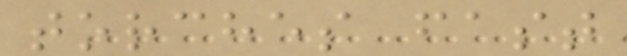torches fast
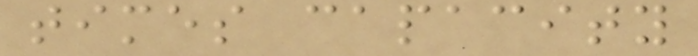times capacity
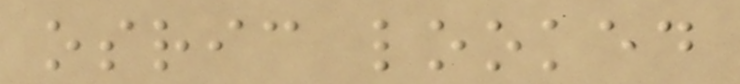osric looked
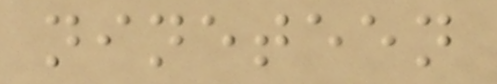nineteen
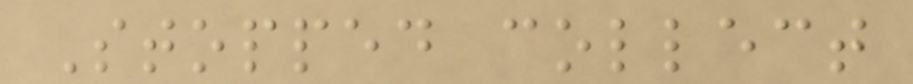Stopped collect
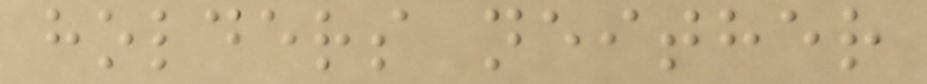holders neither
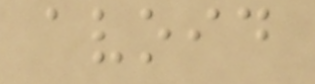avoid
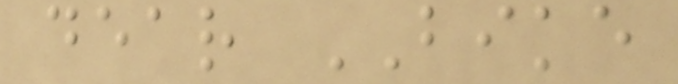dear BIKE
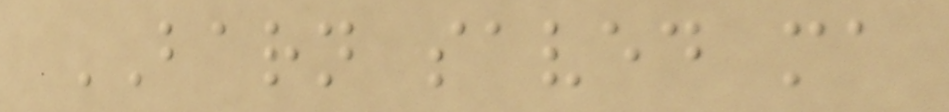BARN saved ma
